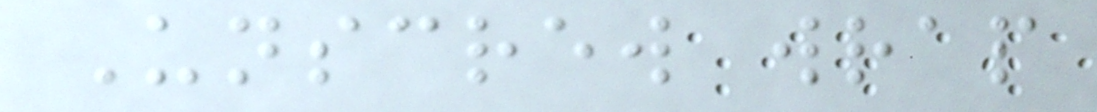Unscrew wrap
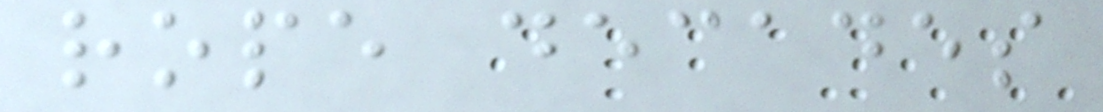rope decades
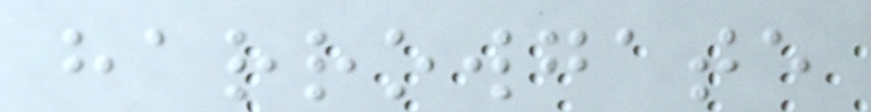harrowgate
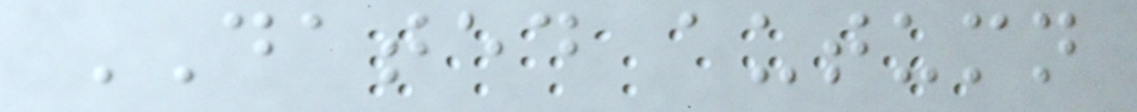DATED autumn
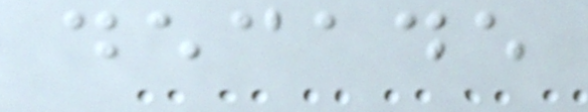decade
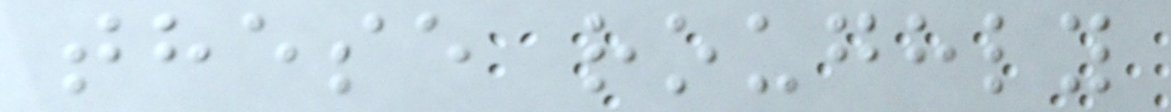these roughly
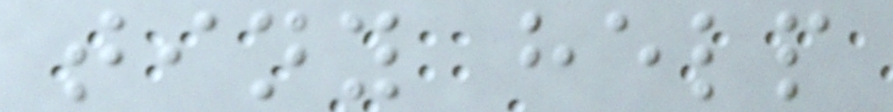tiny help
